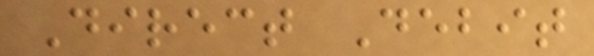Direct Debit
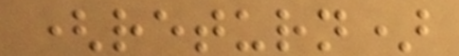(return)
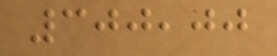300,00
